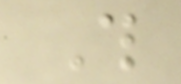This
